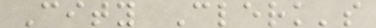City Clerk's
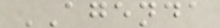AGENDA
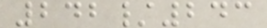242/243
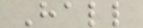Hall
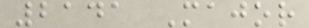2141 Major
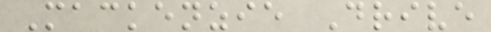Mackenzie Drive
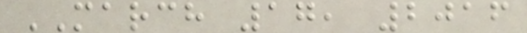MARCH 17, 2016
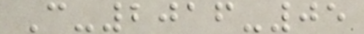C-2016-05
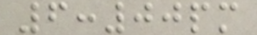6:00pm
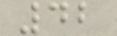42
